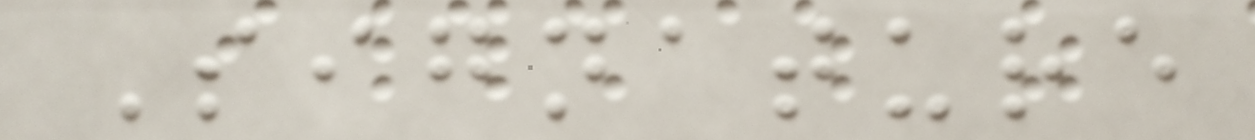Signature
